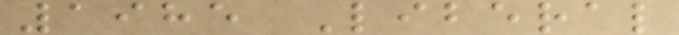1985 Liberal
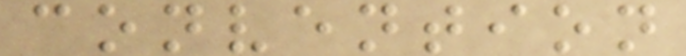convention
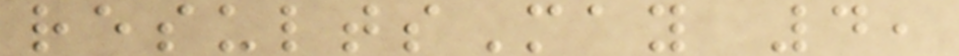resultsMay 4,
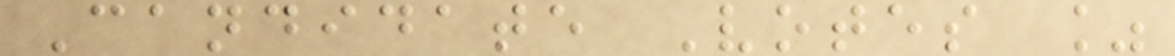Candidate Votes %
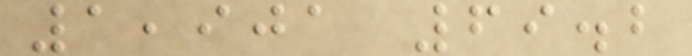1,901 69.2
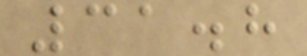31.8
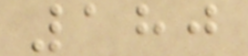180
